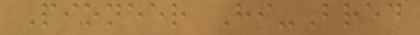Pioneer Hi-Bred
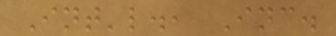Int'l., Inc.
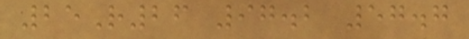25R26 97.2 57.7
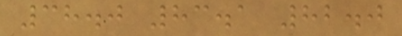38.0 83.1 82.0
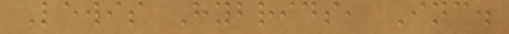Lewis Hybrids, Inc.
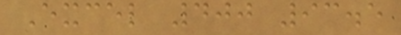Excel 400 93.5
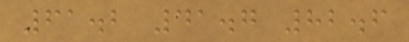61.2 41.7 82.6
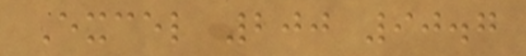Excel 200 90.7
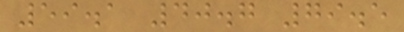59.1 40.7 79.5
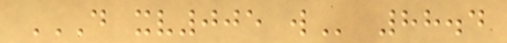D XV005 W 88.4
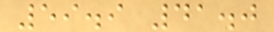59.9 41.0
